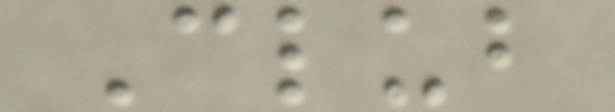Club
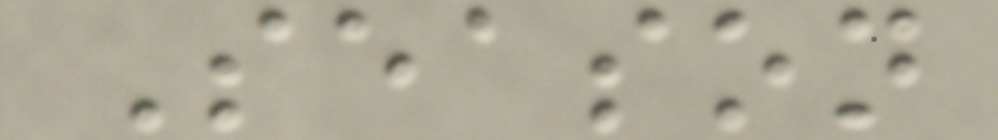Season
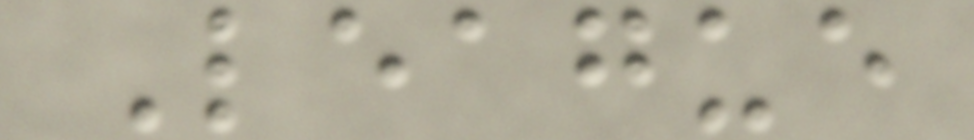League
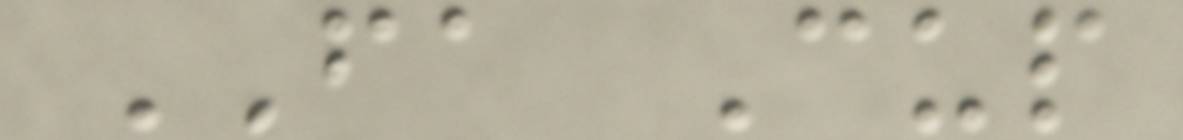FA Cup
